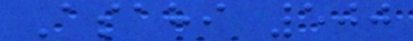Asahi 500
